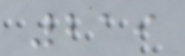219
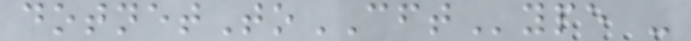dotnetToCFType -
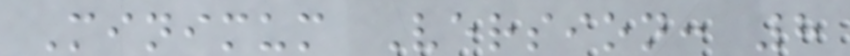Minimum Version: 8
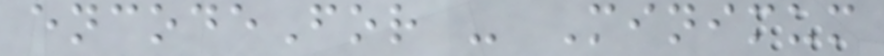encodeFor - Minimum
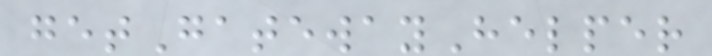getGatewayHelper
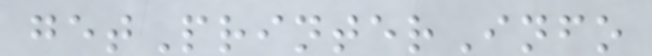getPrinterInfo
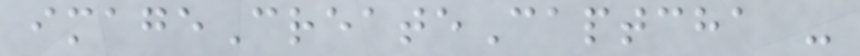imageCreateCaptcha -
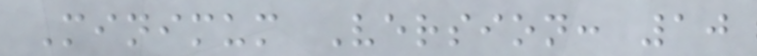Minimum Version: 10
